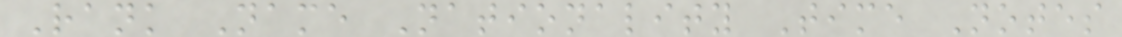Rank Name Nationality Time Notes
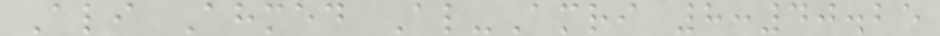Ali Ahmed Al-Amri 8:40.25
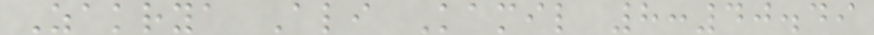Zakrya Ali Kamil 8:40.49
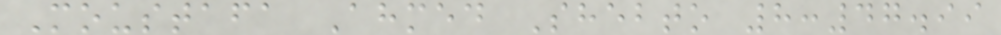Moustafa Ahmed Shebto 8:47.99
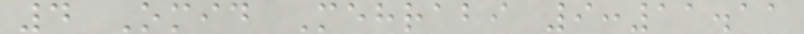4 Omid Mehrabi 9:11.11
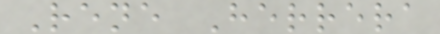Rene Herrera
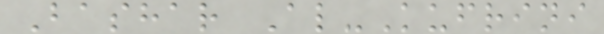Bashar Al-Kufrini
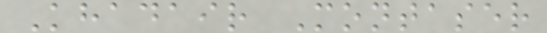Khadair Montaser
